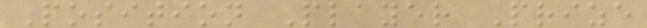Position Player Prize
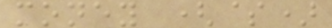money ($)
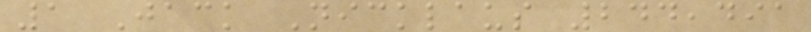1 Jack Nicklaus 244,491
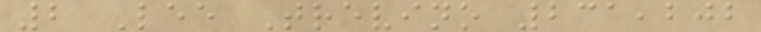2 Lee Trevino 231,202
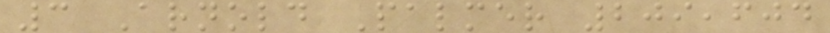3 Arnold Palmer 209,604
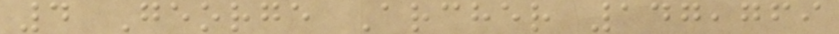4 George Archer 147,769
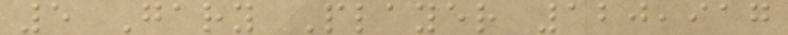5 Gary Player 120,917
